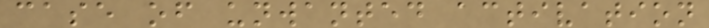case of unwanted activation
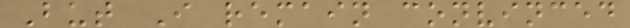But I remain convinced
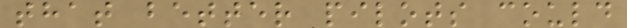that better pilots could
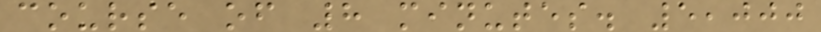course of 8 minutes. 5,000
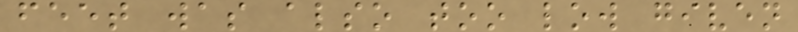feet was also too low given
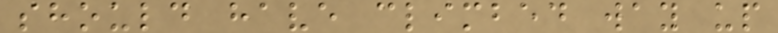should have climbed way up
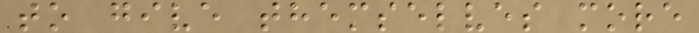to give themselves more
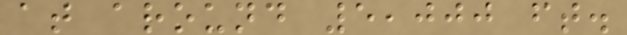at around 5,000 ft.
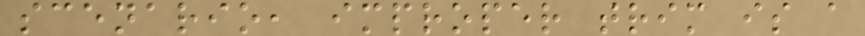scenario, improper trim is a
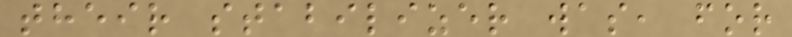their stabilizer was, for
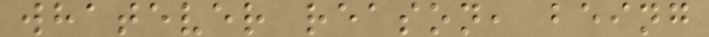whatever reason, being
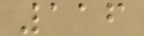116
